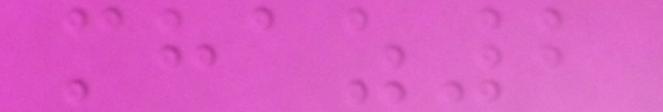mhaz2
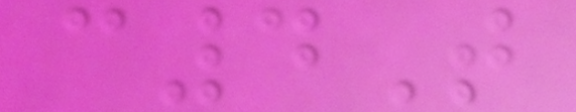c4T
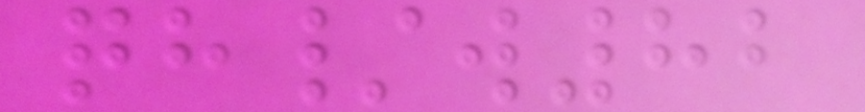qh/w82
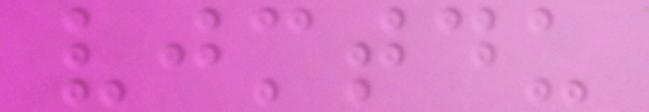vjmtdu
